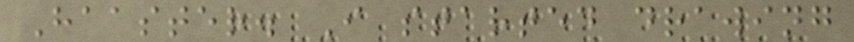Haaster. I started drawing
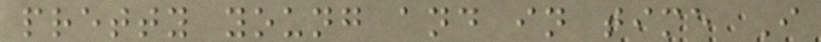pretty young and in time I
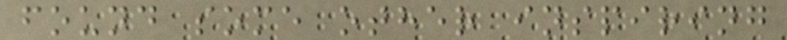found some other inspiring
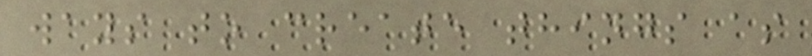ways to create things as
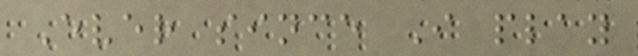Ever since I play
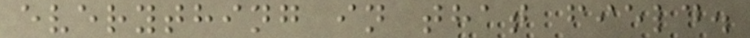everything in that field.
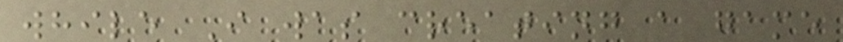while I was creating a game
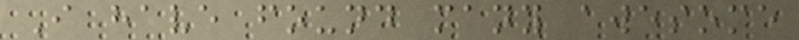I have found many awesome
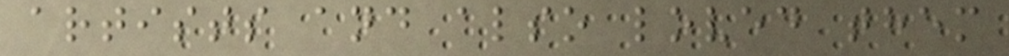artists and also loved them
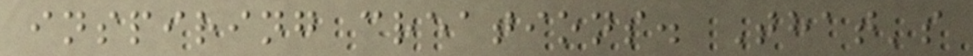inspiring creations. That's
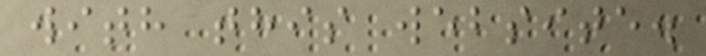with this website.
